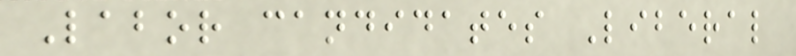Labor candidates Liberal
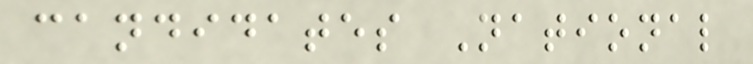candidates National
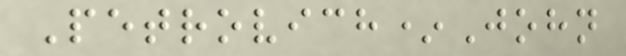Petrovich*John
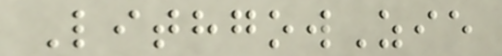LithgowZie
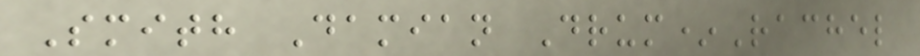Smith Damian Drum*Rachel
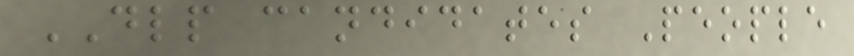DLP candidates People
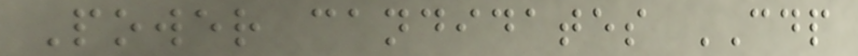Power candidates CDP
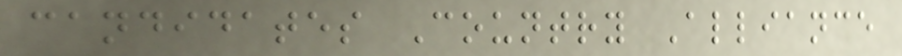candidates Country Alliance
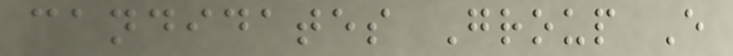candidates Group E
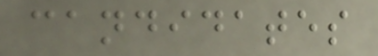candidates
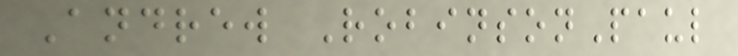Andrew RobinsonPaul
